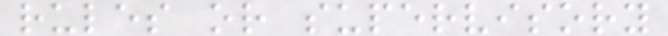rules or supervisory
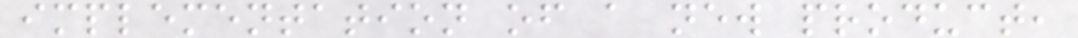implementation of a new product,
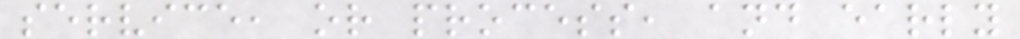service, or process, and early
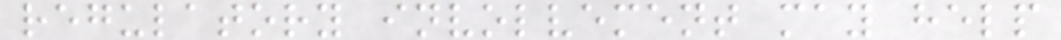regulatory involvement may help
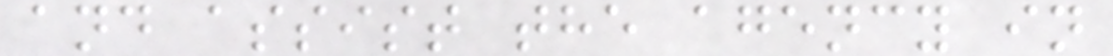and assist the agency in
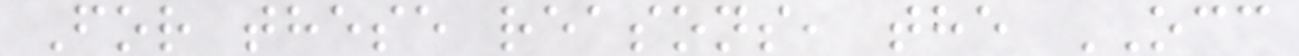For these reasons, the OCC
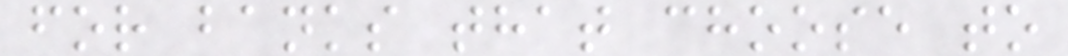for banks that choose to
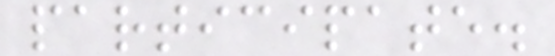participate.
